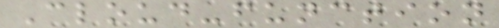Cloud-function
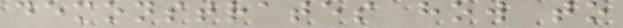demonstrates how to
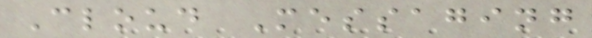Cloud Messaging
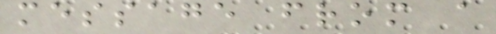message from a
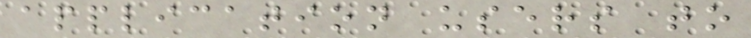application users to
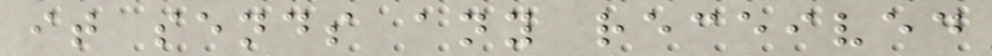it sends any received
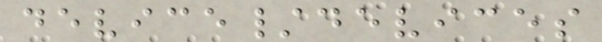device/devices
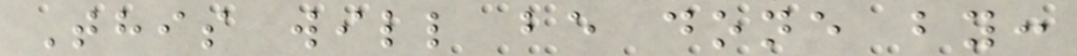This will be done by:
